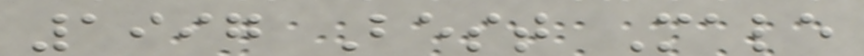1997 Best Male
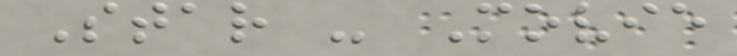Star - Movie
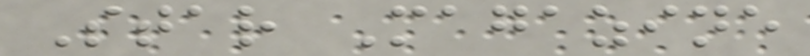Star Magazine
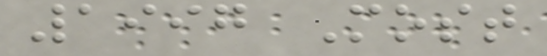1997 Most
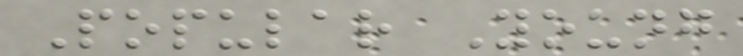Popular Young
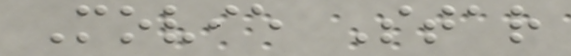Movie Star
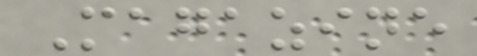Magazine
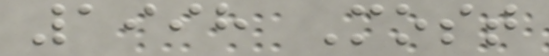1998 Most
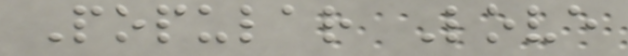Popular Love
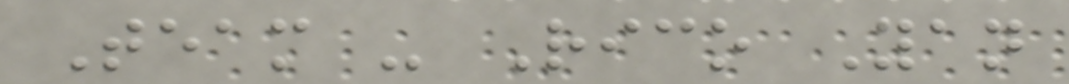Team - Rico Yan
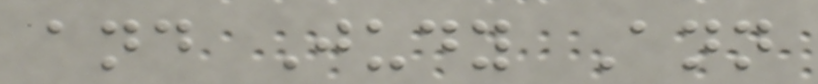and Judy Ann
